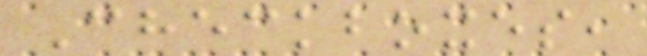Checkboxes,
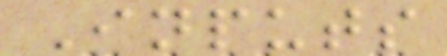Inputs
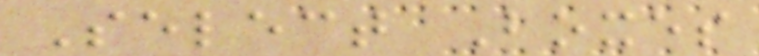Select Boxes
